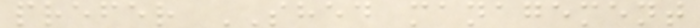prefer SHED management
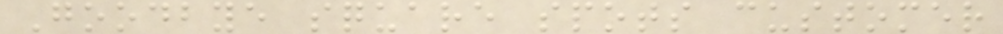Goodbye square spots customer
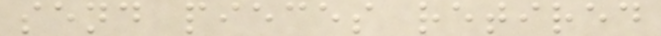send pieces retired
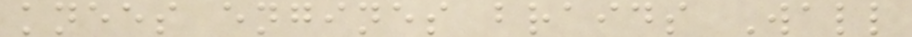knees engines braids Wall
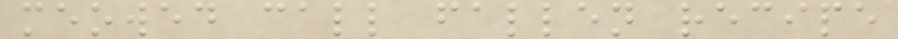meowed call fallen recipe
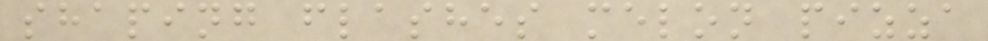shaping flashes melon pizza
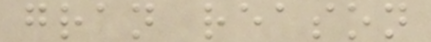gran reason
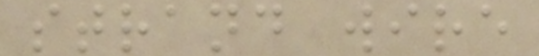strand wire
